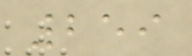259
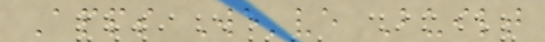Apps We've Built
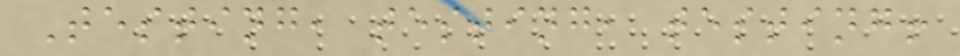Testing, testing, testing!
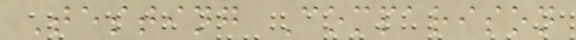Testing Comparison
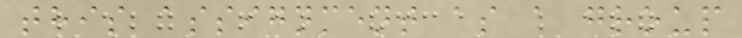this assignment as a group
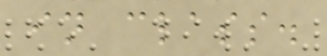in class.
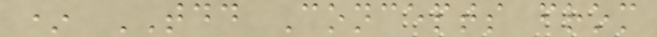* TDD Concepts from
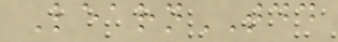LearnTDD
